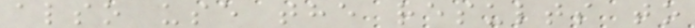also use the results to
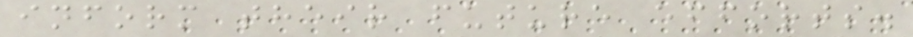inform their future efforts.
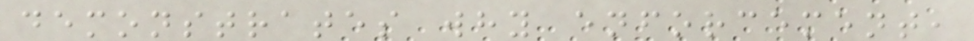demonstrates why enforcement,
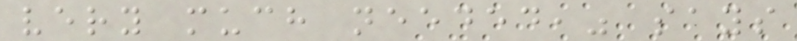very much needed," says
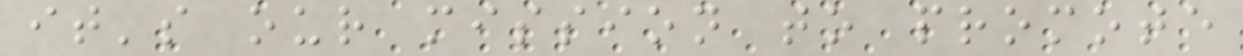it's our mission to promote
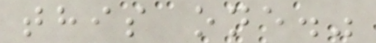this one."
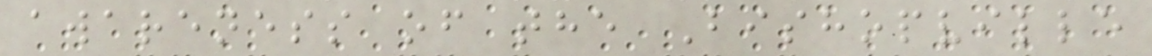awareness of the Bishopville
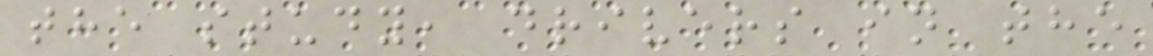the study, drivers in the
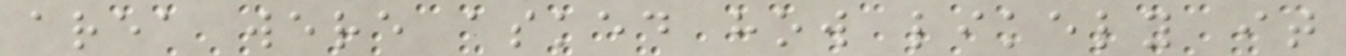area were asked how likely it
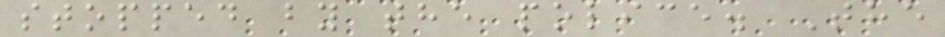stopped by the police. The
